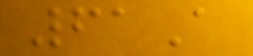61A
